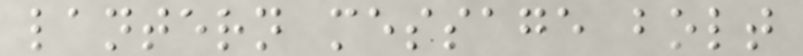lantern message bolt
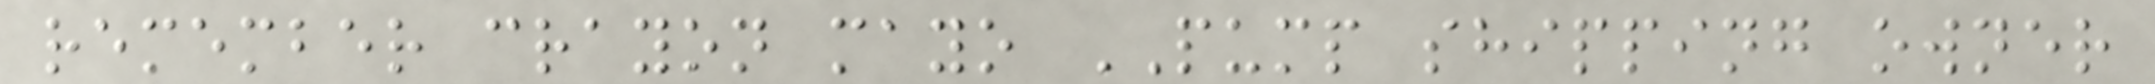remember crayon mayo PUMP shipping owner
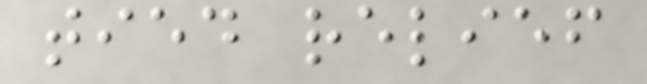tied relief
